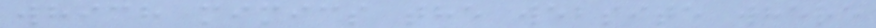which mimics the website where
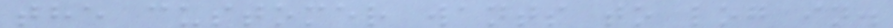the customer wants to log in.
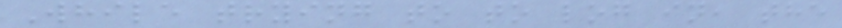While trying to to log in, the
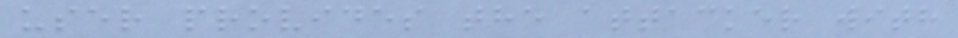user provides the attacker with
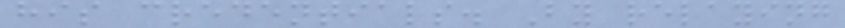his credentials. By relaying
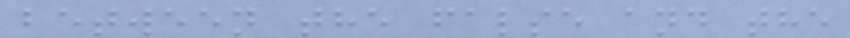between the false and the
